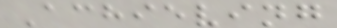Achieving
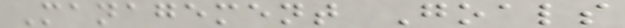Management Goals
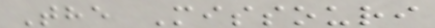The Missouri
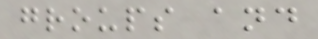groups and
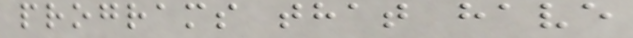programs that have
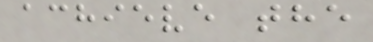achieve the
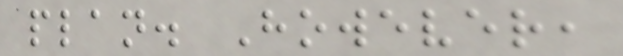plan. However,
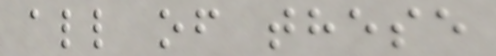all of these
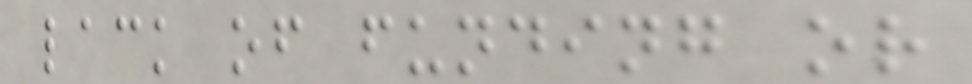lack of funding or
